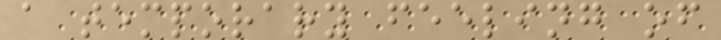a temporary feeling of
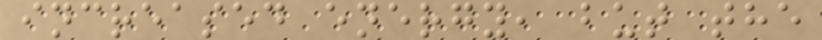increased energy, but the
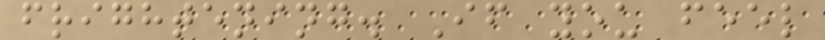frightening. If you feel
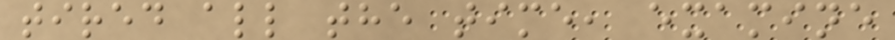tired all the time, examine
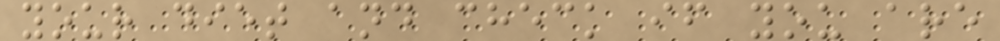your diet and check if you are
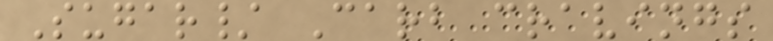Sugar/ Carb cravings
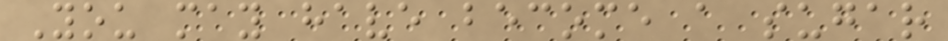You may have become a sugar
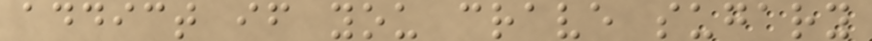addict if you crave sugary
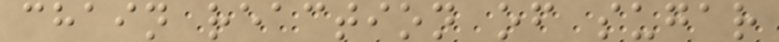chain reaction of sugar
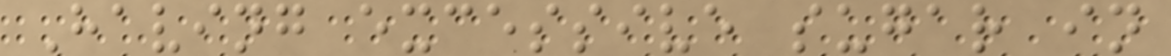Having excessive sugar in
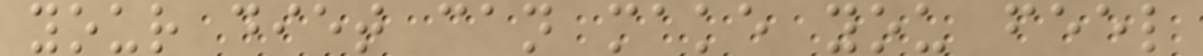your diet can make you feel
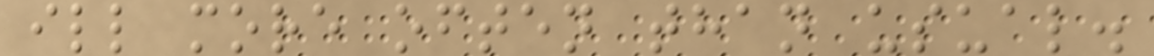ill more often than usual.
